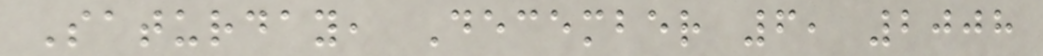Saturday, December 6, 2008
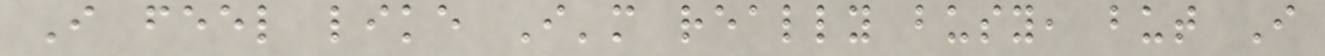I feel like I'm really busy, but I
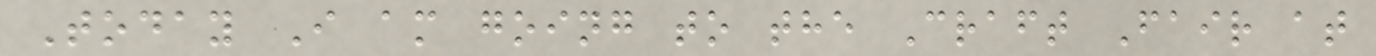Today I am going to the Craft Fair at
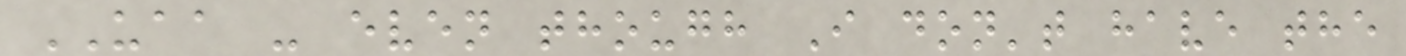UAA - even though I don't have the
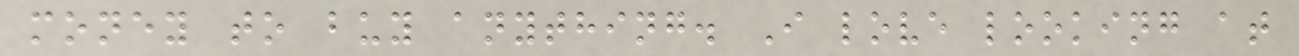money to buy anything. I love looking at
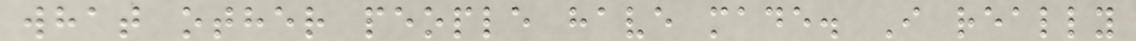what other people have made. I really
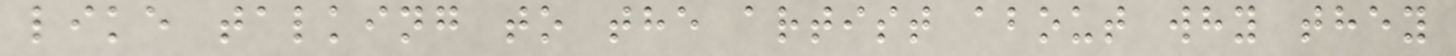like talking to the artist about why they
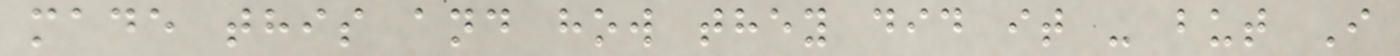made this and how they did it - but I
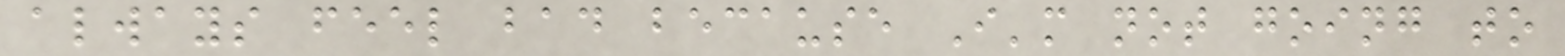always feel bad because I'm not going to
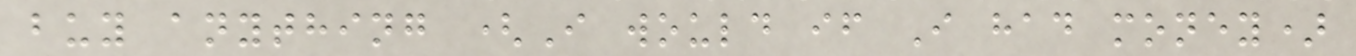buy anything (I would if I had money)
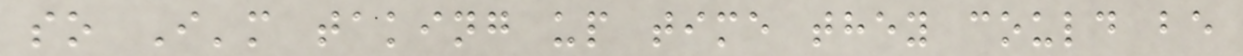so I'm taking up time they could be
